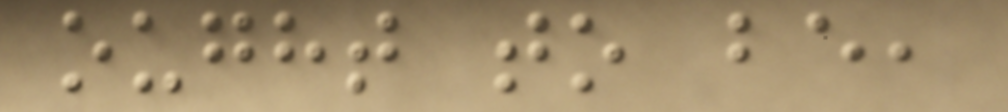ought to be,
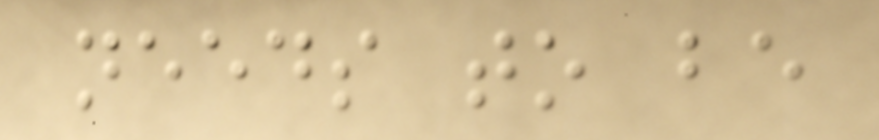needs to be
